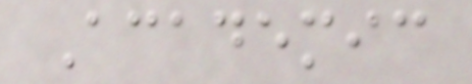Academic
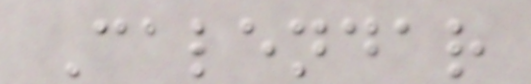Calendar
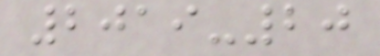2019-20
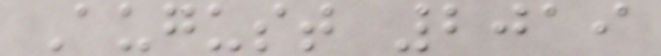August 2019
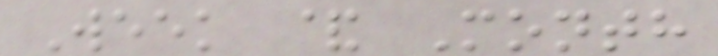Week & Month
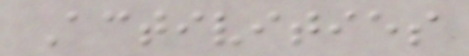Activities
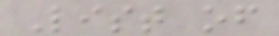List of
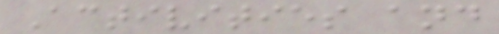Activities and
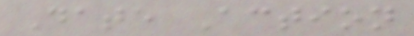Date Action
